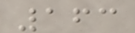163
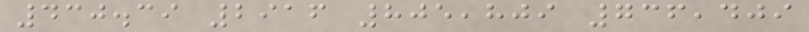430.39 2916 805,809 736,409
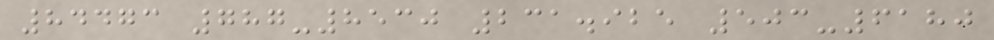84473 787-8530 231.925 503-6180
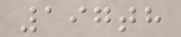197th
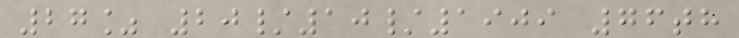27% 20/10/1909 76th
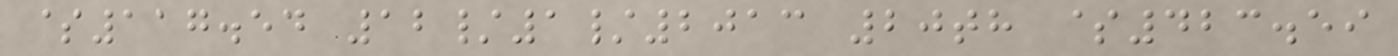$117.54 12/1/2013 20th $423.59
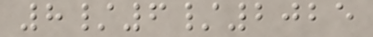8/6/2025
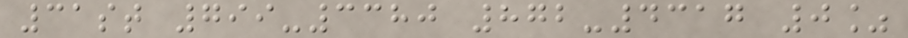31st 799-3380 872-4317 0%
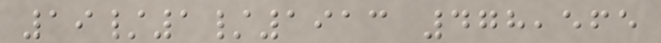19/1/1913 478,565
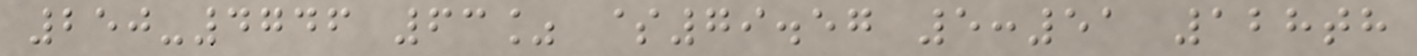250-4746 63% $79.57 5:51 128th
